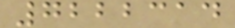7222314
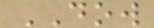DOW
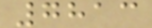7813
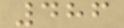486
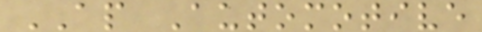AP Automotive
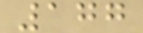177
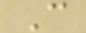C
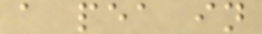a pea in
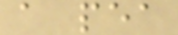a pea
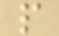p
